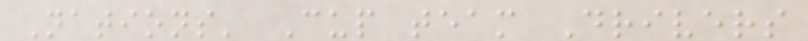Nations' Cup team Drivers
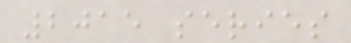2015 series
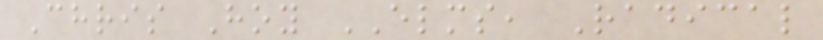Chris Hoy ELMS, Radical
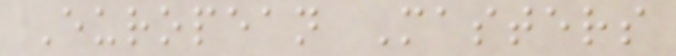European Masters
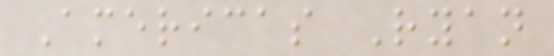Americas Ryan
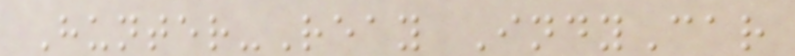Hunter-Reay IndyCar
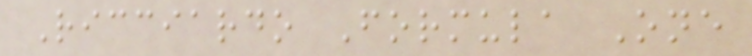Ricciardo Formula One
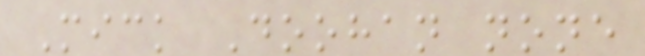Mick Doohan none
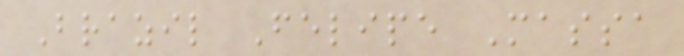Brazil Felipe Massa
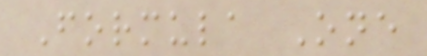Formula One
